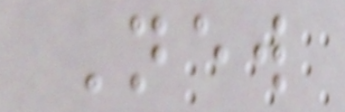New
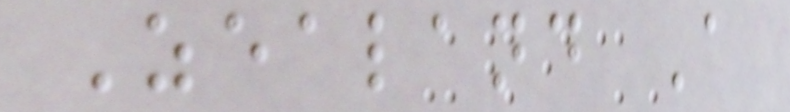Zealand A
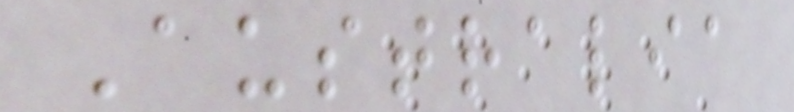Australia
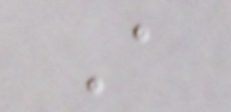A
